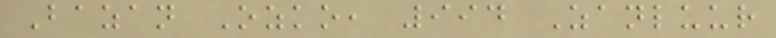Bazan Ozko, 994 Zanluur
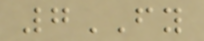7FY
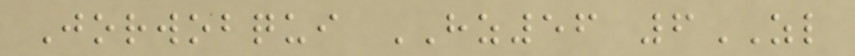Jorwobqui HZ56 6ZL
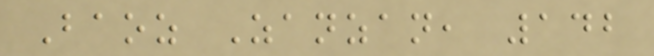Baoz Zanzan, 142
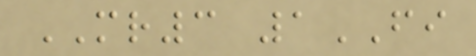MR3 1FI
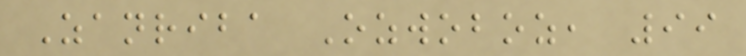Zanriba Ozwoboz, 99
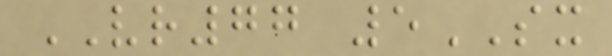VR77 5SX
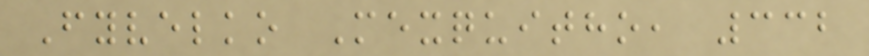Fyvelko Mexquitho, 332
